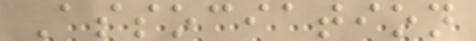Association
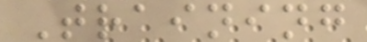Training
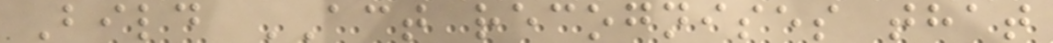Bild ACT recognises that
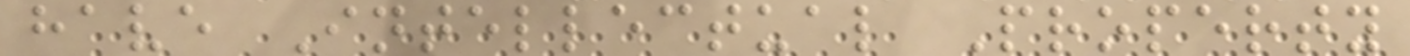have Intellectual Property
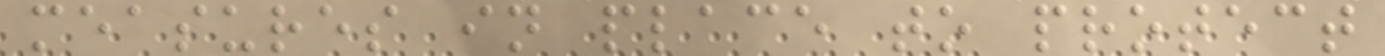measures in place to protect
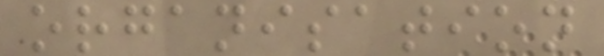organisation
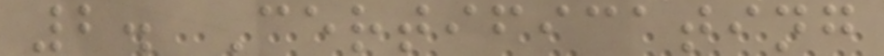2. Certificating
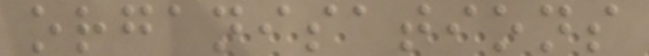organisations
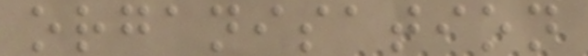organisation
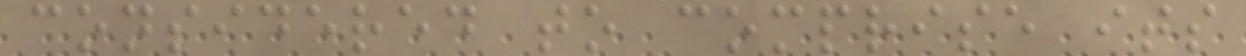considered to comprise its
